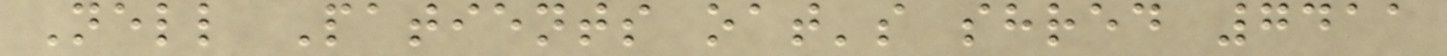Nell Patients oat's shred 7411
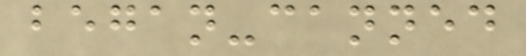began-canned
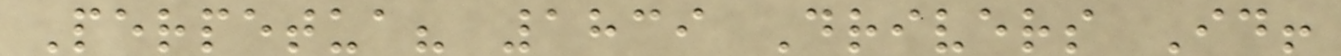Perpetua? 1839 Drivers Id!
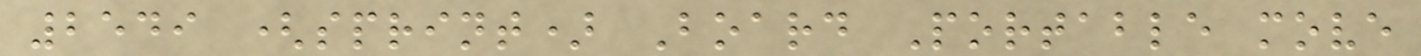2549 (sprint) Board Portable move
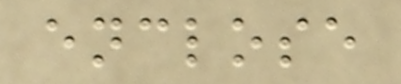enclose
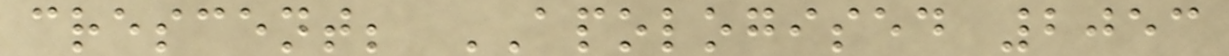crescent; APOLOGISED 2053
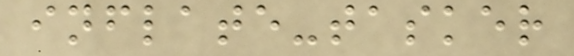inflate-tasker
